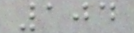104
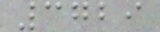3729
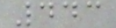443
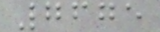7675
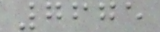7675
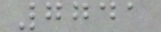7741
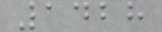1428
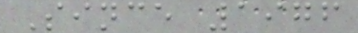Since 1976
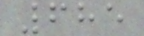685
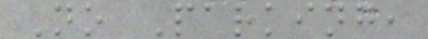No Parking,
